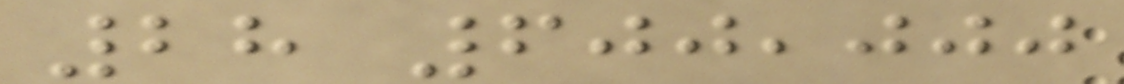28 600,000
